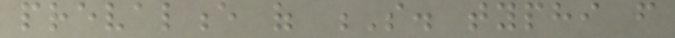prevalence of S. typhi from
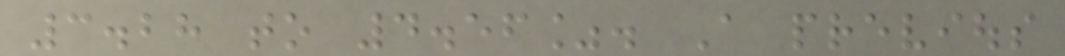3.28 to 4.56%. A previous
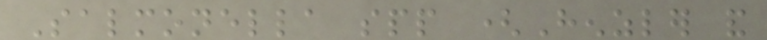Salmonella spp (Henzler and
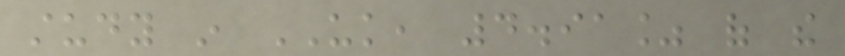study in UK, 4.91% of the
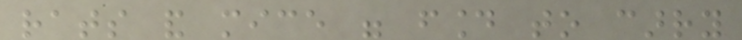rats and mice were found to carry
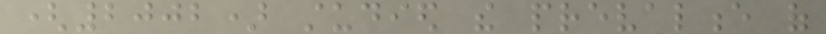(2002) studied the prevalence of
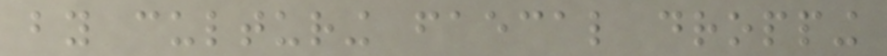by culturing faecal dropping
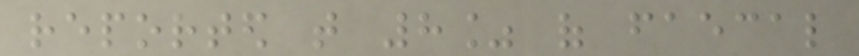reported that 8% of faecal
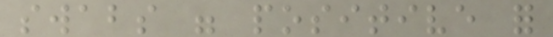swabs were positive for
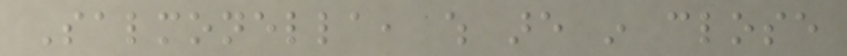Salmonella, which are in close
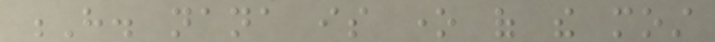H. nana is one of the most
